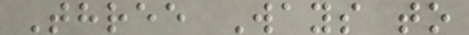Three Ways to
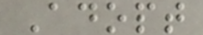Adopt
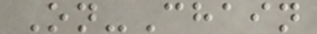On-Chain
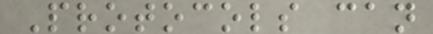Protocols can
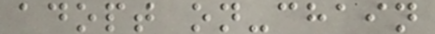adopt on-chain
